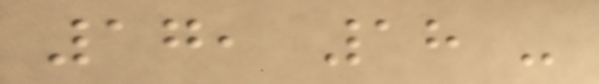17, 18 -
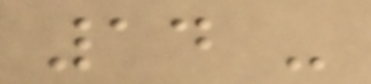14 -
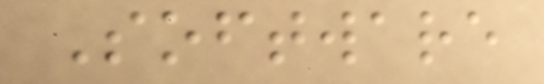Software
